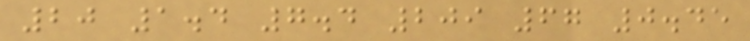20 1.4 7.4 209 67 0.45
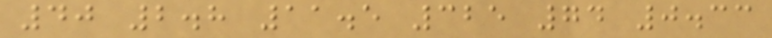40 2.8 11.5 325 74 0.33
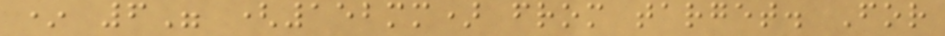* 6" (152mm) from target. For
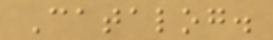Catalog.
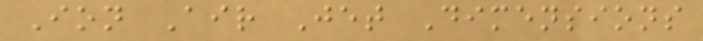Ion Air Jet Dimensions
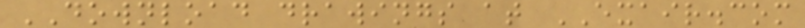DOWNLOAD drawings at EXAIR.com
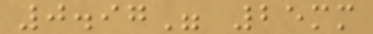0.97" 25mm
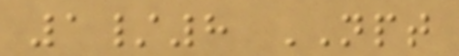1/8 NPT
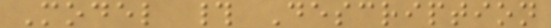Model # Description
